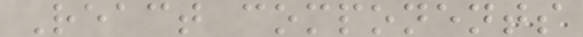React components
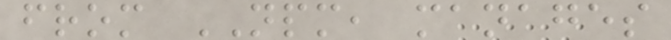from NPM, manages
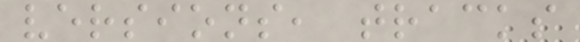versions, tracks
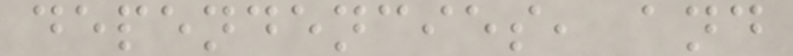dependencies, and
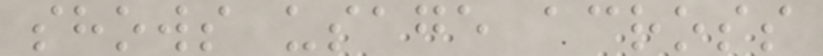shows usage across
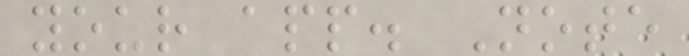your app. Note
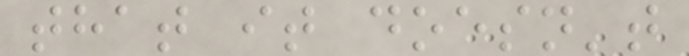that it doesn't
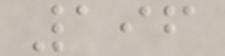196
